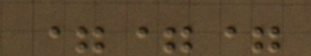===
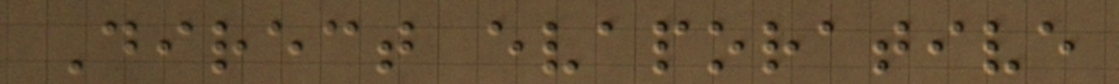Direct evaporative
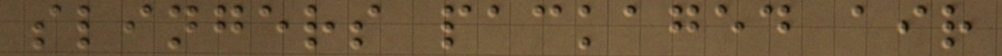slingers packaged air
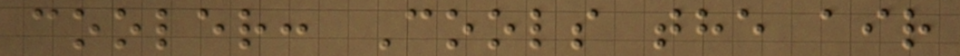cooler: Cools the air
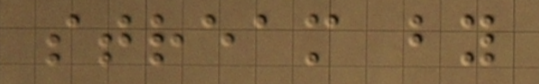stream by
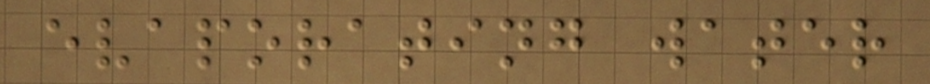evaporating water
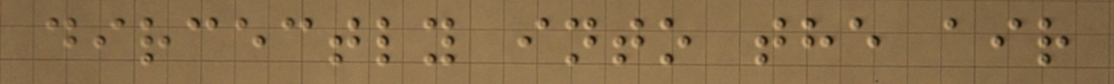dircectly into the air
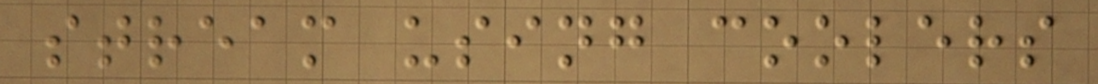stream using coolers
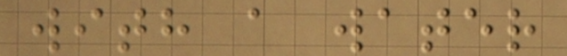with a water
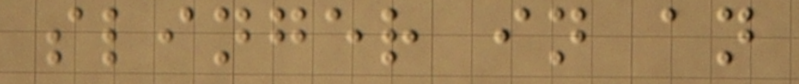slinger in an
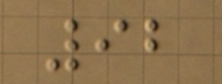92
